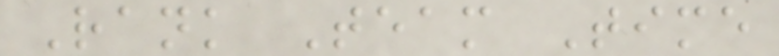Rank Team Time
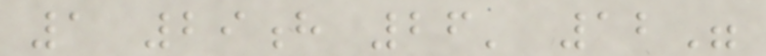1 29h 26' 12"
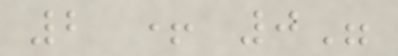2 + 0"
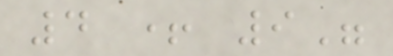4 + 9"
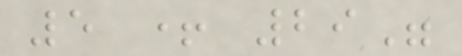5 + 29"
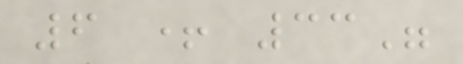6 + 33"
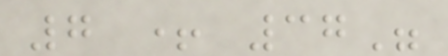7 + 37"
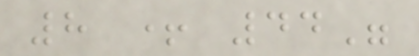8 + 44"
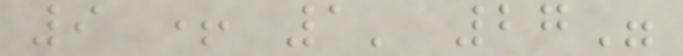9 + 1' 27"
